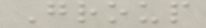Group
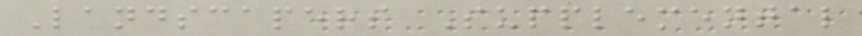Landscapers Supplemental
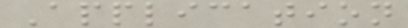Application
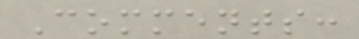Comments:
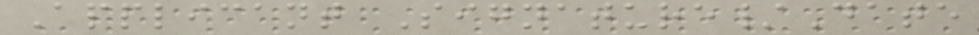Applicant Signature/Date
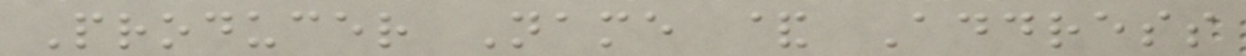Producer Name & Address
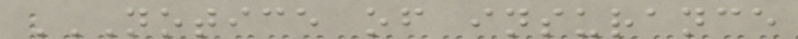NOTICE OF INSURANCE
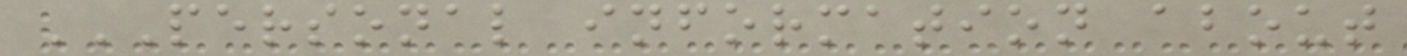PERSONAL INFORMATION ABOUT
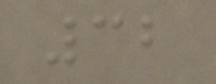32
